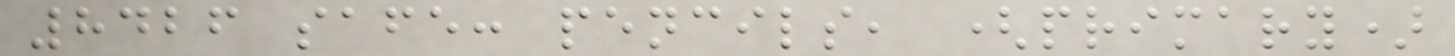8426 safe: pencils, (primary)
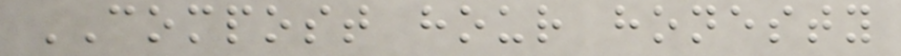COMPOST hour honesty
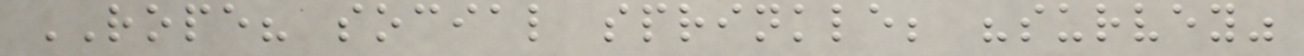ROPE? social sprinkle; "survey"
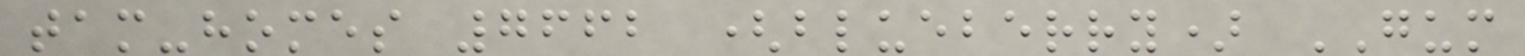tam-homes 7662 (blueberry) GUM
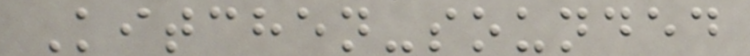Kitchen-sounded
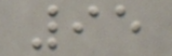95
